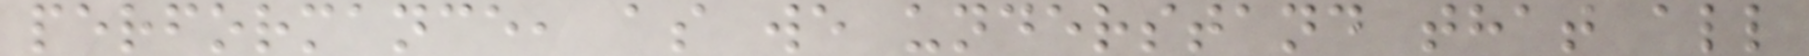performance, as we understand that all
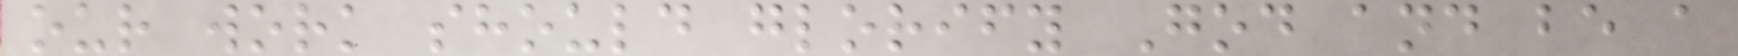our work should glorify God and be a
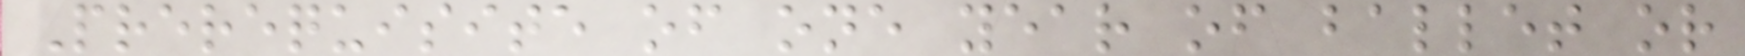Prerequisite of one year of ballet or
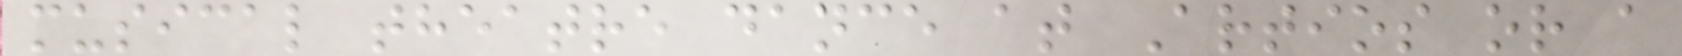musical theatre dance at Artios or a
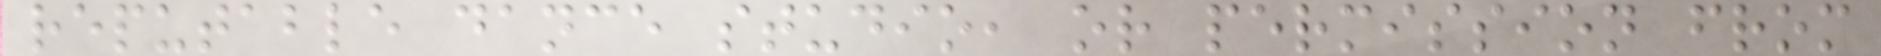reputable dance studio, or permission from
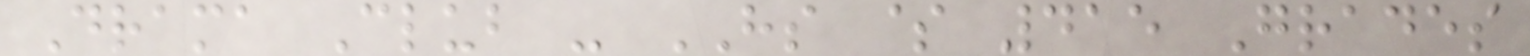Drama Club - HS $ 415 Grades
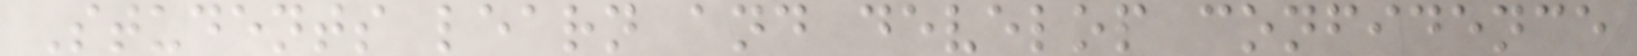Students learn and develop confidence
